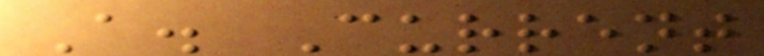A. Current
